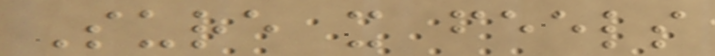Sure it feels
